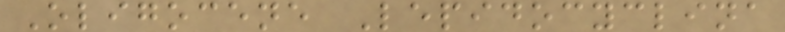Oligocene Lepidocyclina
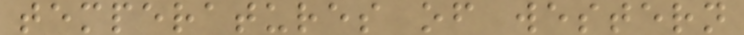temperatures of western
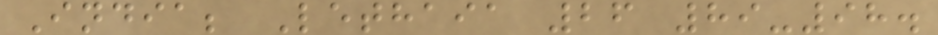India; Lethaia 26 89-98.
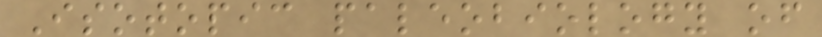Isotopic paleobiology of
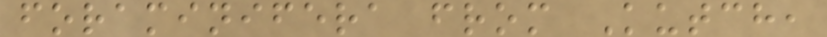foraminifera from Kutch,
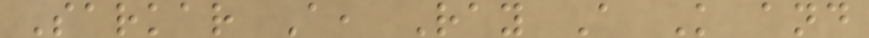Sarkar A, Ray A K and
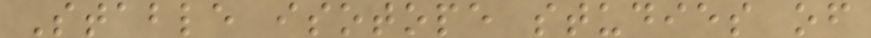Stable isotope studies of
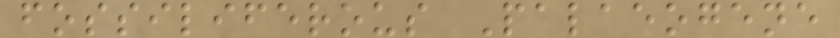fossiliferous Palaeogene
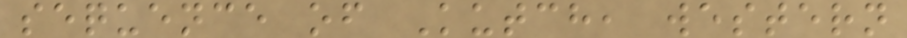sequence of Kutch, western
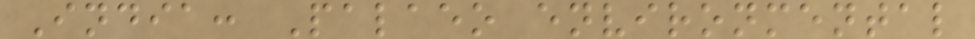India: Palaeo environmental
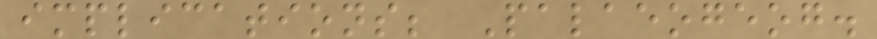implications; Palaeogeog.
